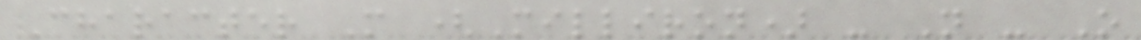Character M (Milliron) - N - O
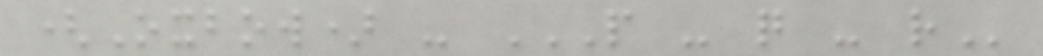(Oxbow) - P - Q - R
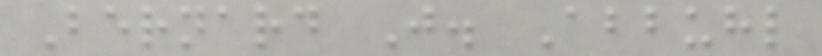Bernard J. Abbuhl
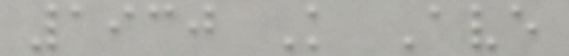1930 K Ave
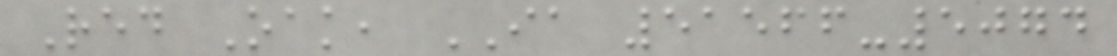Red Oak, IA 51566-5074
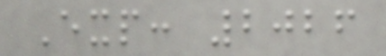Exp: 2026
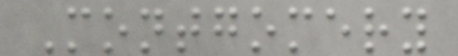Montgomery
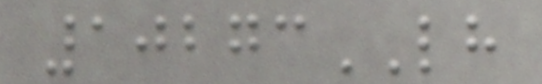10273LH
